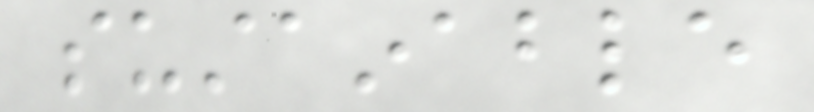sustainable
